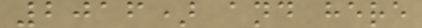2016) and here
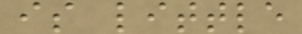is little
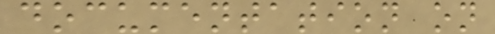documentation on
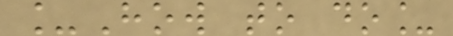_How to do_
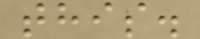this.
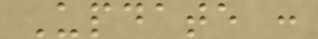Update :
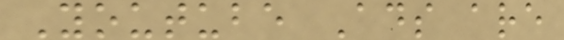Youtube Ads are
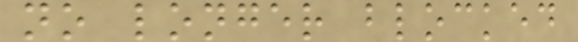no longer blocked
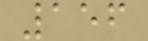156
